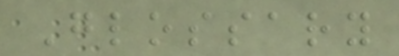Glossary
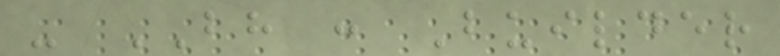- BH : Builder
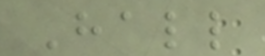Hall
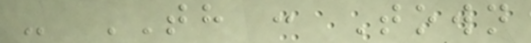- TH : Town
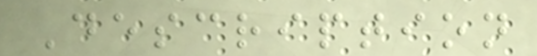Description
